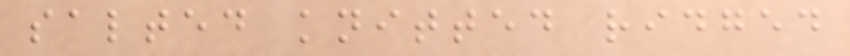salted knitted ridged
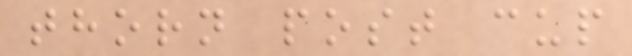thorn post cup
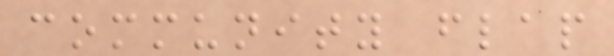community flap
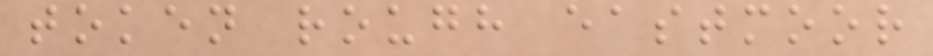token rough eastmoor
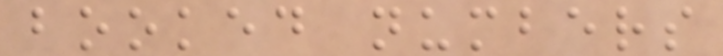booked numbers
